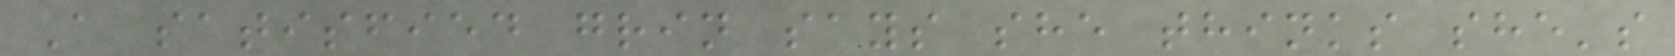A satisfied grin says she thinks she's
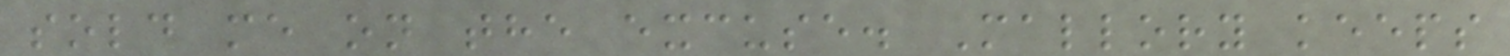sold me on the excuse. Mallory keeps
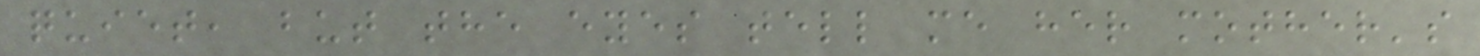quiet, but the eyes tell me her mother's
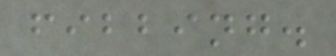fibbing.
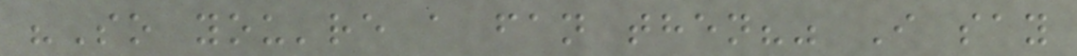"So you're a fan then?" I say
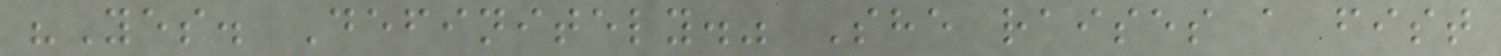"Yes. Definitely." She raises a fist
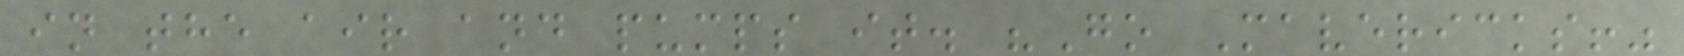in the air and pumps it. "Go Mavericks!"
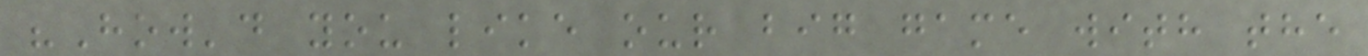"How'd you like our big game with the
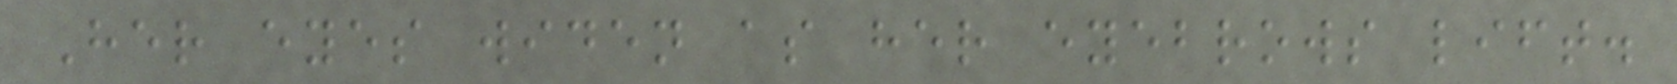Her eyes widen as her eyebrows lift.
